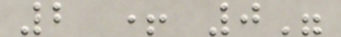2 + 0"
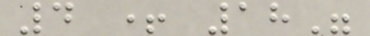4 + 18"
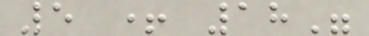5 + 18"
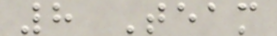8 Team
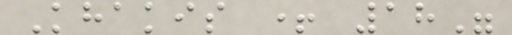Khakis + 18"
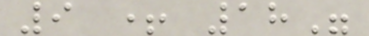9 + 18"
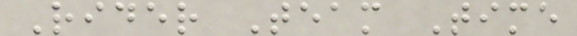Rider Team Time
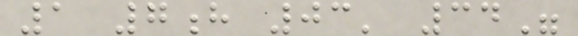1 7h 03' 34"
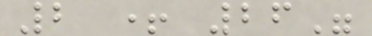2 + 26"
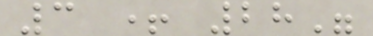3 + 28"
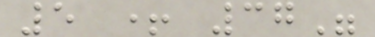5 + 37"
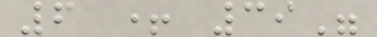6 + 39"
